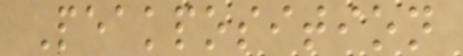Peakposition
